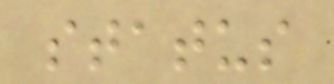status
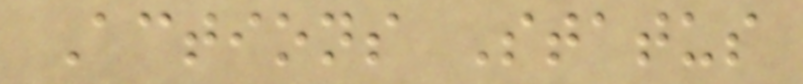Actions Status
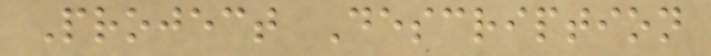Project Description
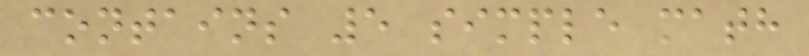contains 5 simple math
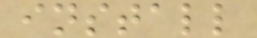install
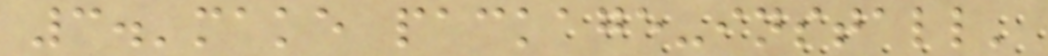3.'make package-install'
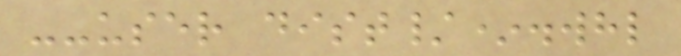--user dist/*.whl
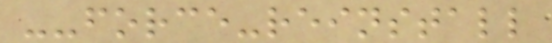--force-reinstall
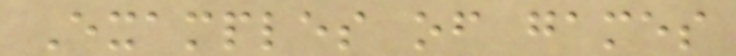Examples of games
